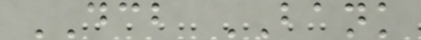DCB BANK
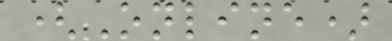(Online)
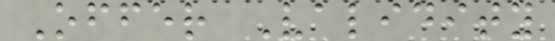Offer Validity
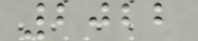2022
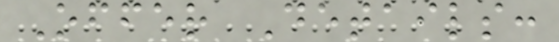Offer Details:
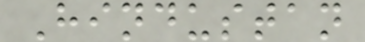Hindustan
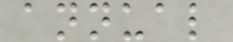annual
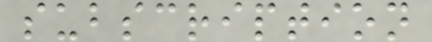subscription
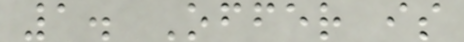1. Offer is
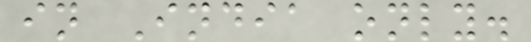in India only.
